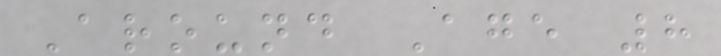Around Age 8
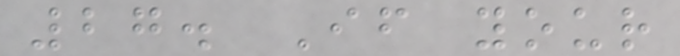27. If your
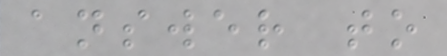answer to
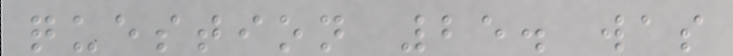question 25. was
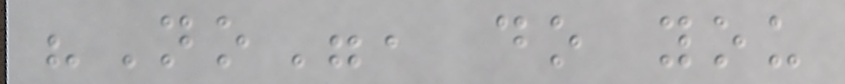"No", do you
